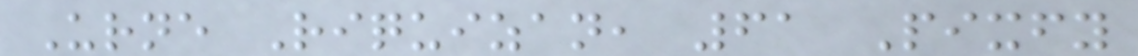Urne Riquizan, 61 Pixfy
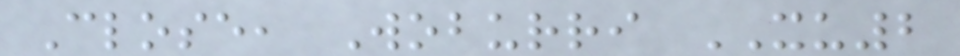Close, Woburri XU2
